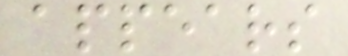appears
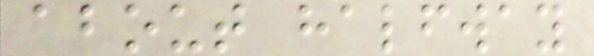about halfway
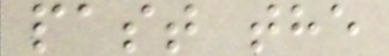past the
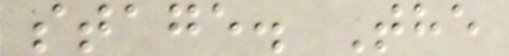stage. The
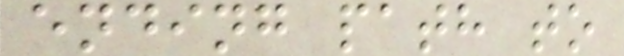ending path to
